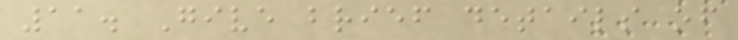11. Give brief details of
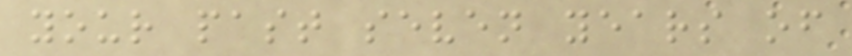your past seven years of
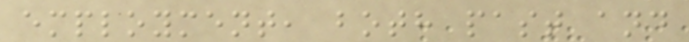employment, both past and
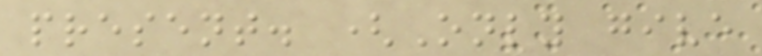present. (Only give
